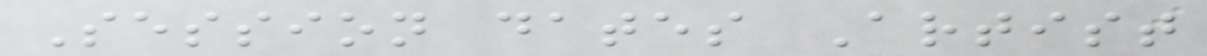Session dates Artist
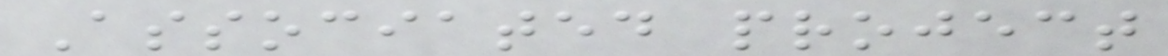Associated project
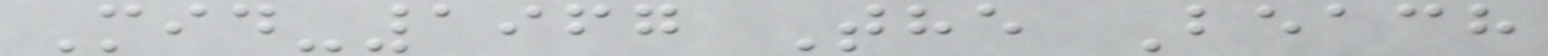Mid-1967 The Beach
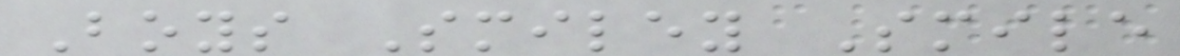Boys Smiley Smile
